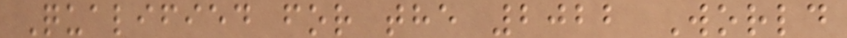Qualified for the 2022 World
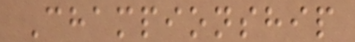Championship
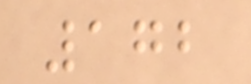172
